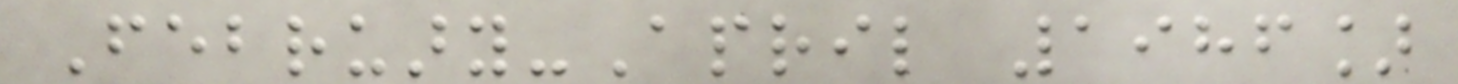February-April 1986]
